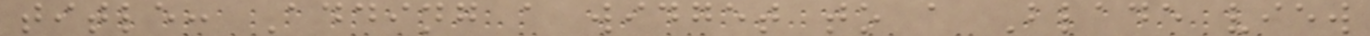title: Adding a widget to a Blade view
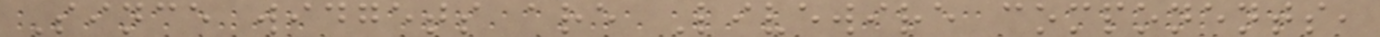Since widgets are Livewire components,
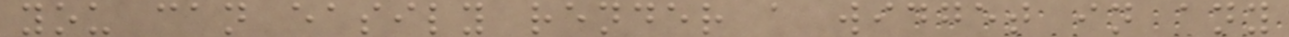you can easily render a widget in any
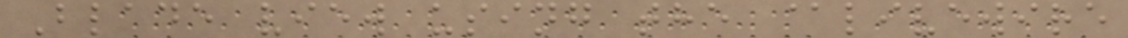Blade view using the @livewire
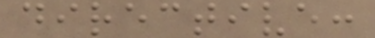directive:
